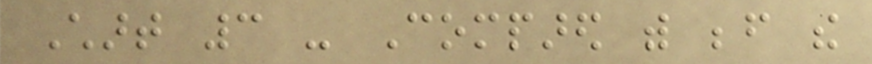Chart 3 - Compared with before the
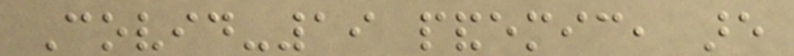Covid-19 pandemic, are
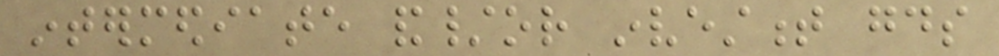intermediate and/or investment goods
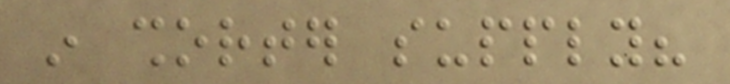in shorter supply?
